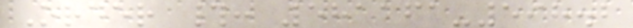Order #: 581161-598.2
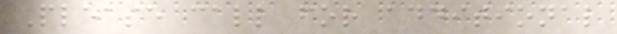Please call for additional
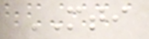MTI
